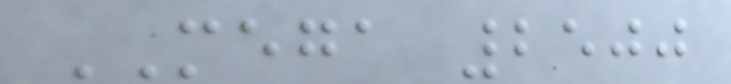MEGA 2500
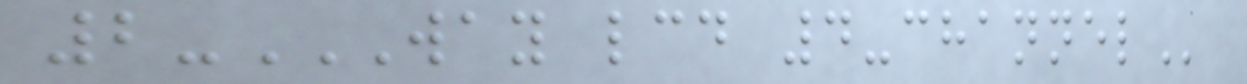2-WAY LCD 4-CHANNEL
